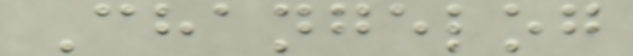Changelog
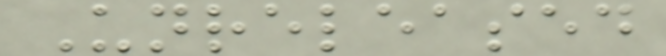Unreleased
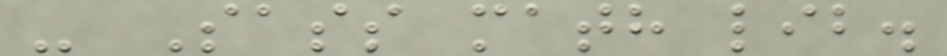- Sass math lib.
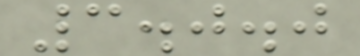3.0.0
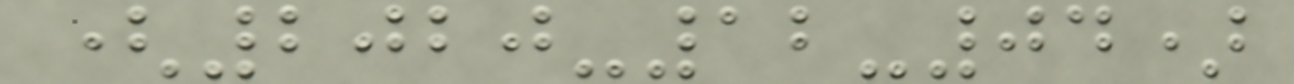(2020-12-04)
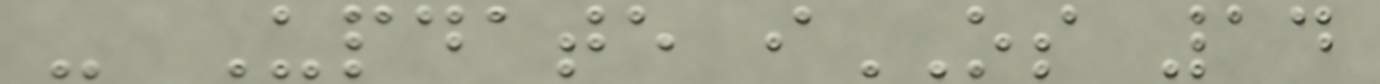- Update iOS 14
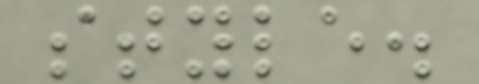style.
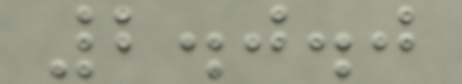2.0.0
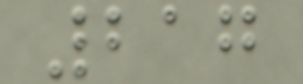217
